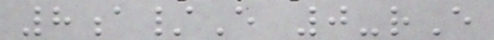8a/E 0-rE
